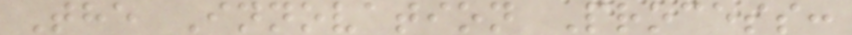The Innovation Process:
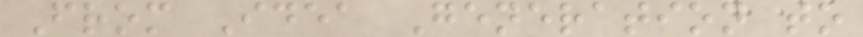From Idea Generation to
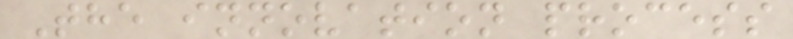The innovation process
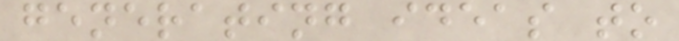generating ideas to
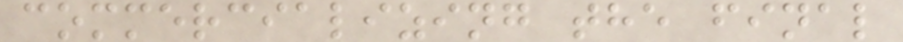commercializing the final
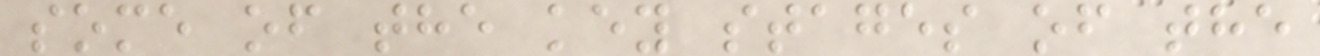some of the key stages of the
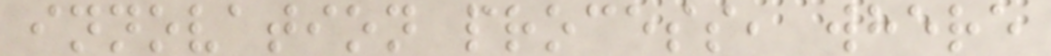innovation process, where
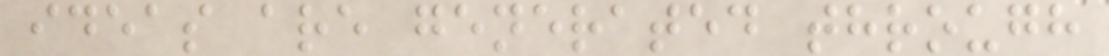ideas are generated through
